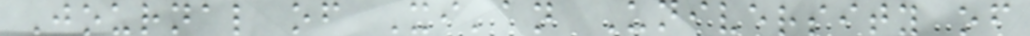Journal of Xi'an University of
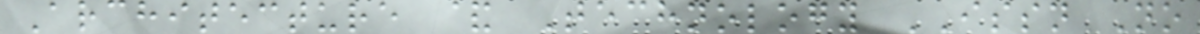Architecture & Technology ISSN No
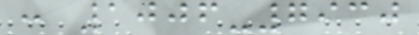: 1006-7930
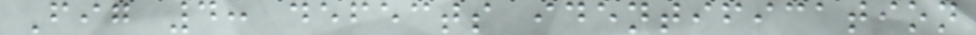Fig 4: defects identification
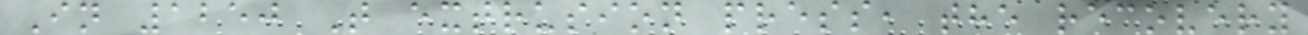In 1250 T extrusion press, the recovery
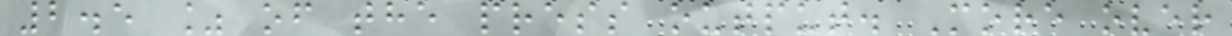2.5 % of the press output. More over
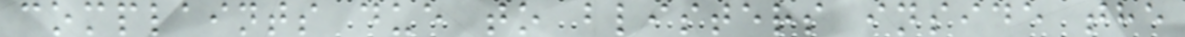complaints due to blisters inside the
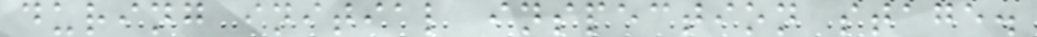during initial inspection stage.
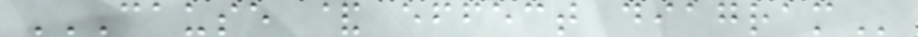CAUSE & EFFECT DIAGRAM
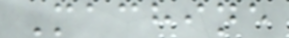Machine
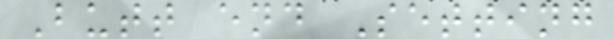Butt end Setting
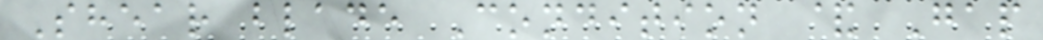Shear blade Condition & Gap
